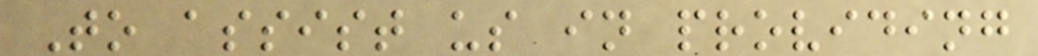To assist us in providing
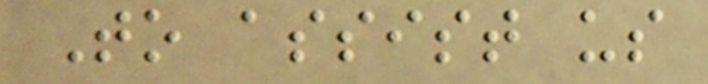To assist us
